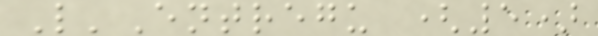L'Entregu (5)
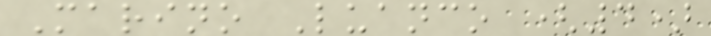Marino Luanco (4)
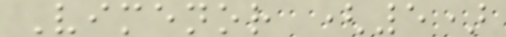Vimenor (5)
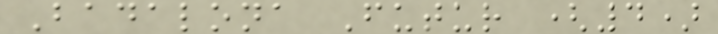Badalona Futur (4)
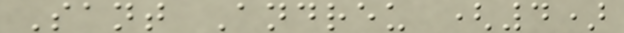Sant Andreu (4)
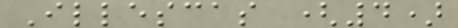Illescas (4)
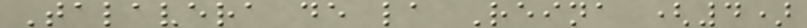Talavera de la Reina (4)
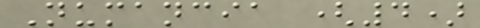Numancia (4)
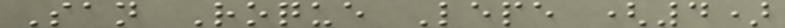San Roque Lepe (4)
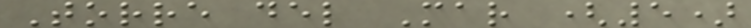Torre del Mar (5)
